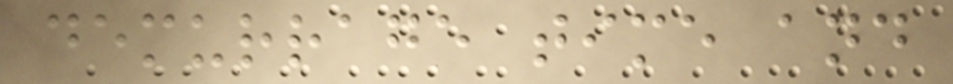demurrage time and
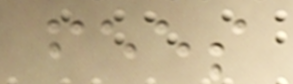fees
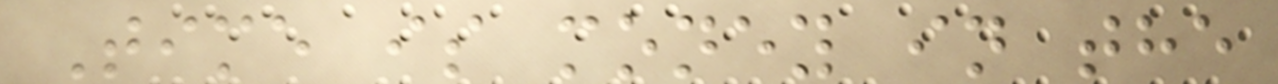Time is money in the
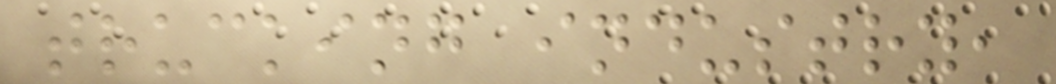trucking industry,
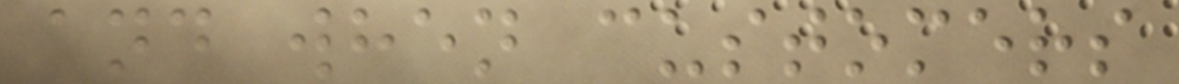and when customers
